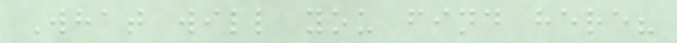What will you find here?
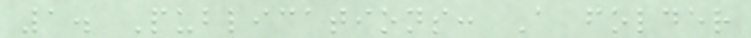1. Publications: A folder
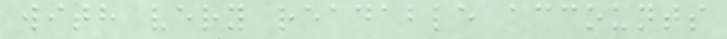with very readable accounts
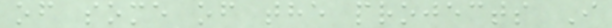of some of the projects I
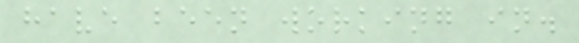have been working in.
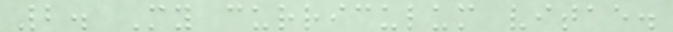2. My curriculum vitae.
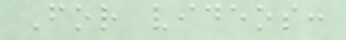For videos:
